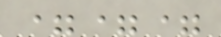===
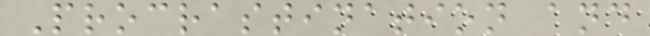Procrastination and
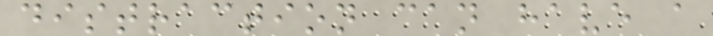distraction can have a
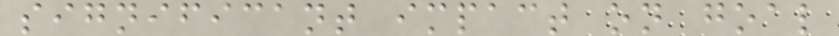significant impact on goal
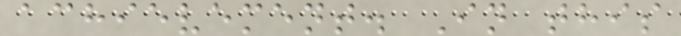achievement. In this
